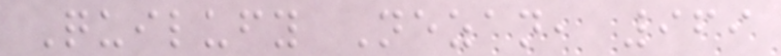Quilufy Nezan, 969
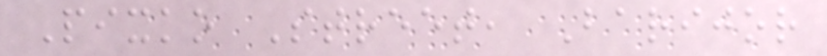Pixko Street, Barijor
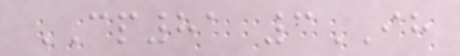CP81 3IH
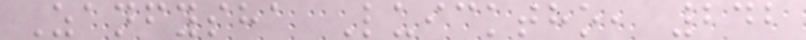Zanfysha Luicktho, 242
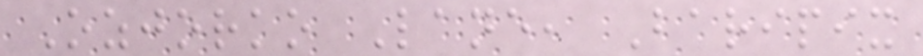Ozjorko Lane, Baripix
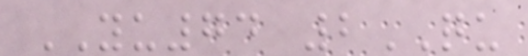YU74 2QU
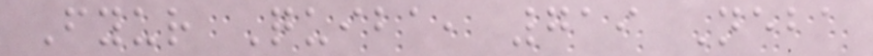Fyur Quiba, 719 Neba
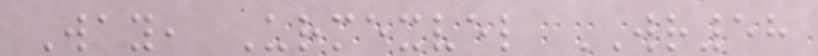Way, Urmexvel WR58
